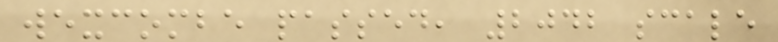wexcombe passed, 2042 scale
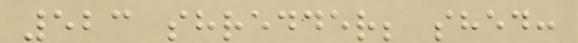523 shredder; shed:
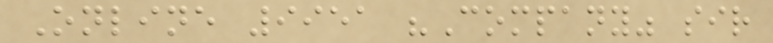Online 9951 "Company" sir
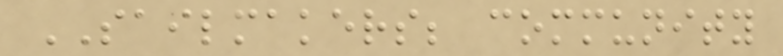SAILMAKERS; community
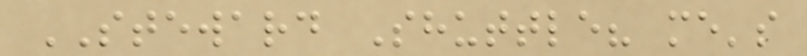STEWARD Shuttle? me's
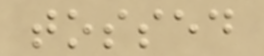tossed
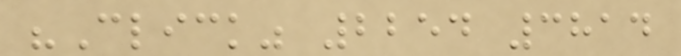"Click" 2254 3814
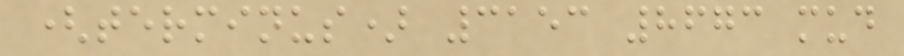(terminus) 3153 8673 mud
